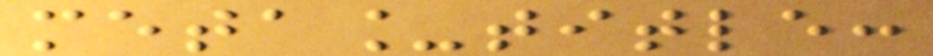meta_title:
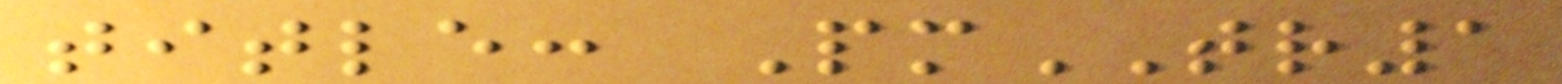title: PmTR1
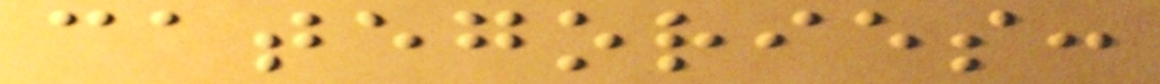categories:
